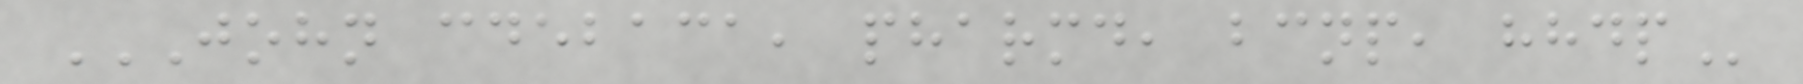JOHN CDEBACA, PHARMD, BCNP, HHDP
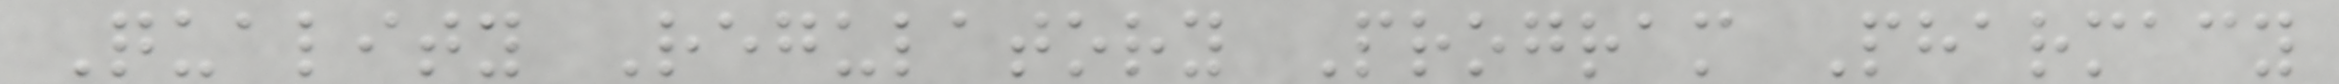Quality Regulatory Program Pharmacy
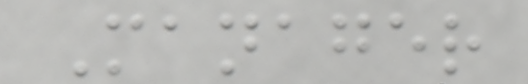Manager
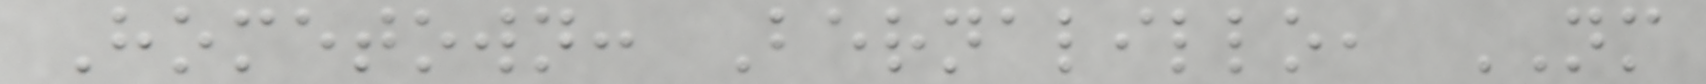Hometown: Bernalillo, NM
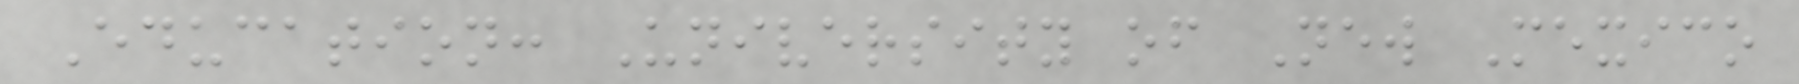Education: University of New Mexico
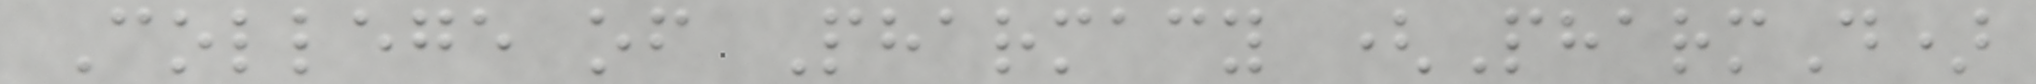College of Pharmacy (PharmD)
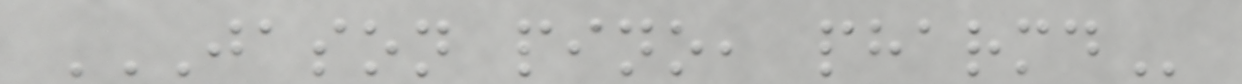JASON PINO, PHARMD
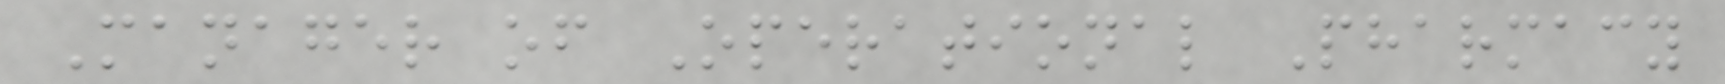Manager of Operational Pharmacy
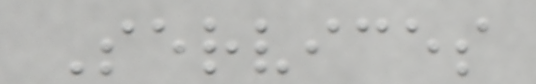Services
